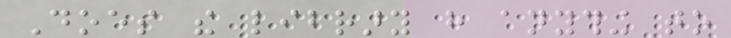Does the library have anything to
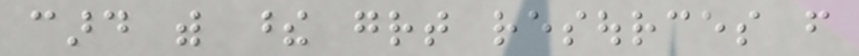card with these great resources from
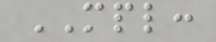MPL:
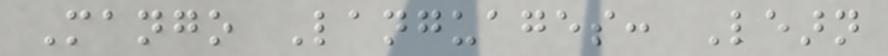Mango Languages: Learn
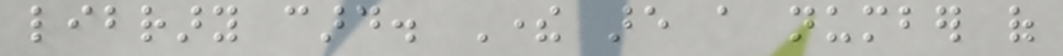library card. There are a number of
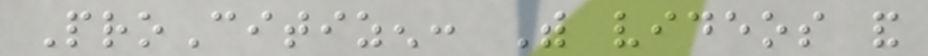ProCitizen: With videos and
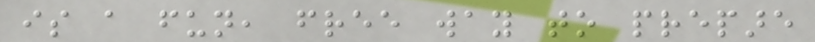is a fun, free way to prepare
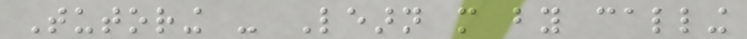Tutoring - Learn more by calling
